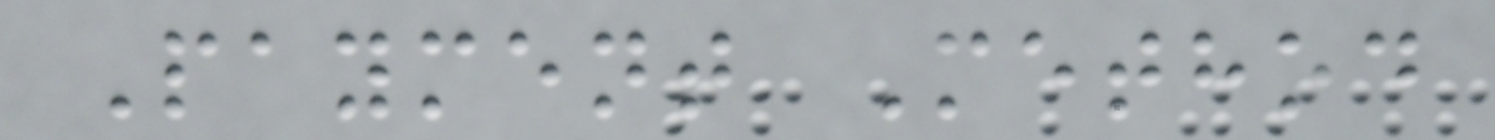Payment Method
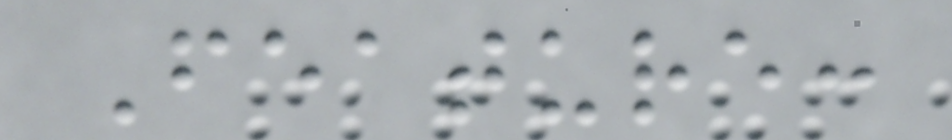Feature:
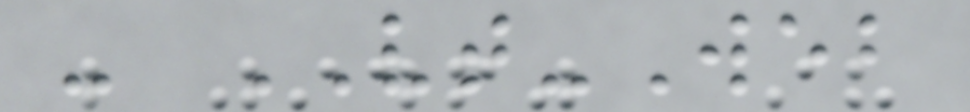- VT-Web
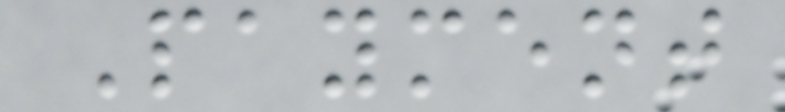Payment
